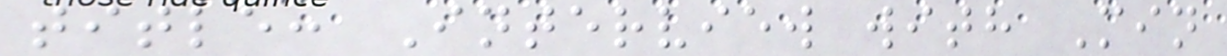title: Interview with Min
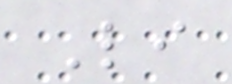Li
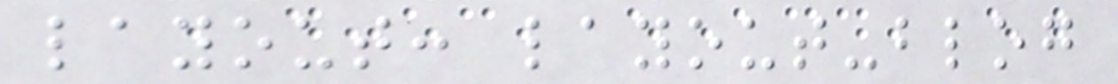layout: layout-blog
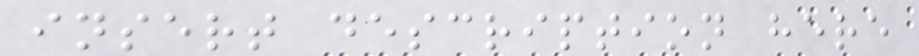insert description here
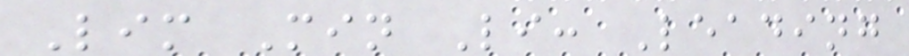Lim Min Li: Leading
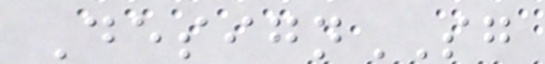DesignSG
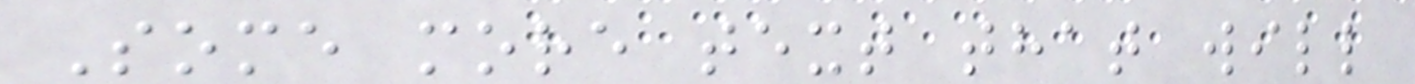Some more text that will
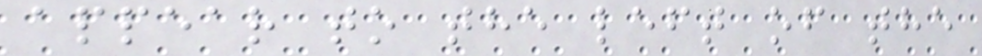appear to the left of the
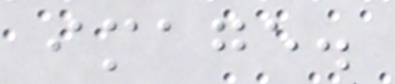image.
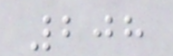208
